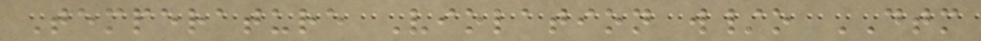Temperature Violation w/o DTM
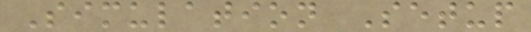Simulation Setup
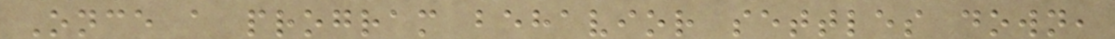Once a program behavior settles down,
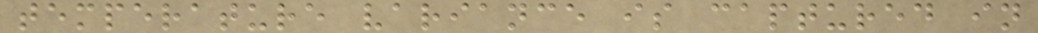temperature variance is captured in
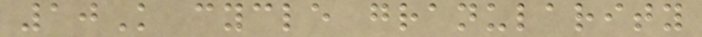10K cycle granularity
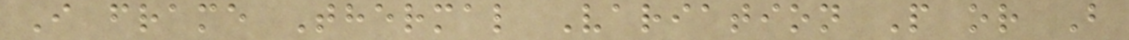I frame Thermal Variation P or B
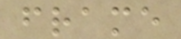frame
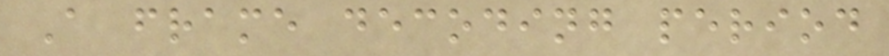A frame decoding period
